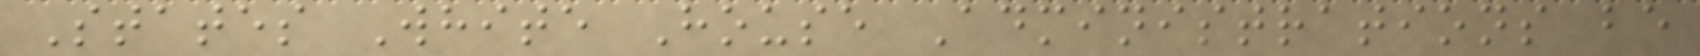States White House Administrations be
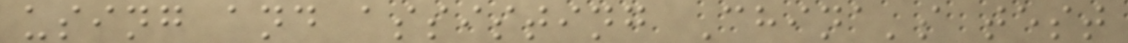using and assisting China's test
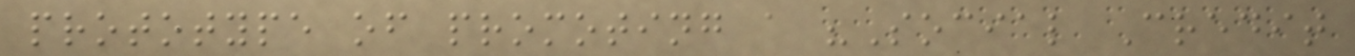prototype of promoting a "Social Credit
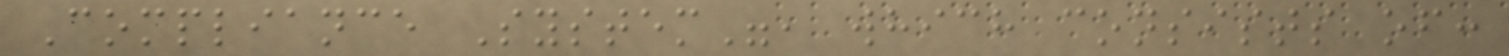Compliance System", which consists of:
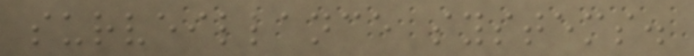surveillance systems.
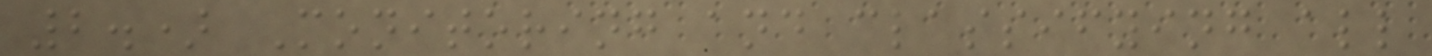2.) Monitoring and classifying all
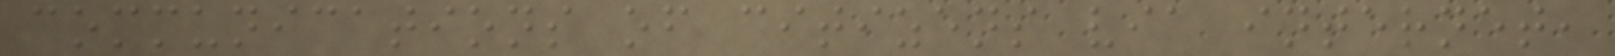communications of citizens via internet,
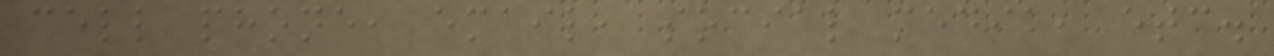cell phone, email, social media, etc.
